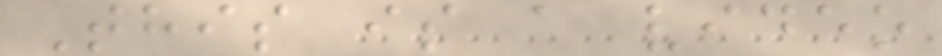This is a video
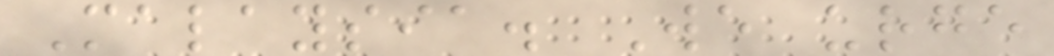Malaysia. We urge
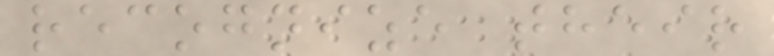recognize their
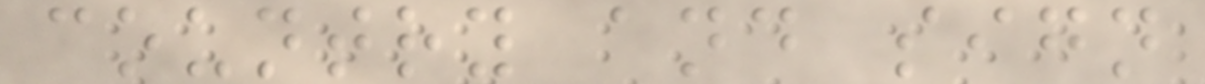country and sign
